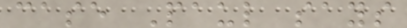case Paul says
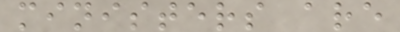ministers are
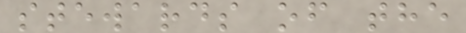stewards of the
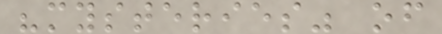"mysteries" of
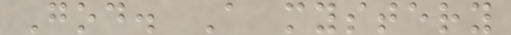God. A mystery
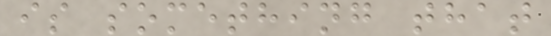is something that
